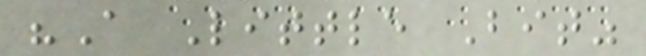"A Little Bit"
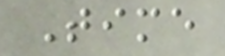Time
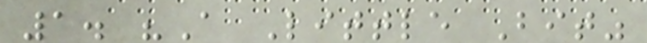1. "A Little Bit"
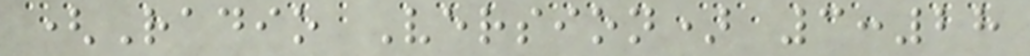(Radio Version) 3:28
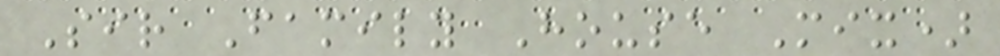Sir Family House Mix)
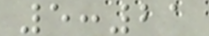5:21
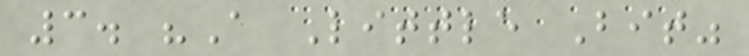3. "A Little Bit"
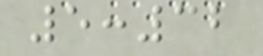5:32
